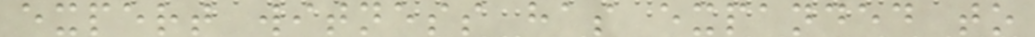expert witness has expanded to
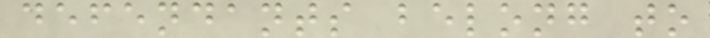defendants belong to
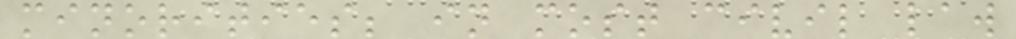minorities; in most civil law
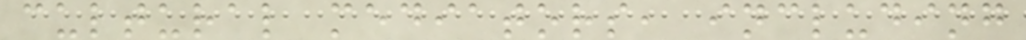cultural mediators, including
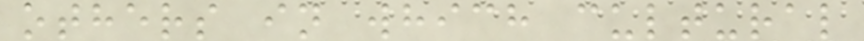others in which cultural
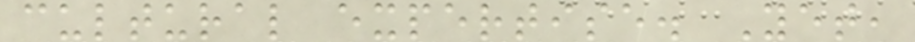cultural expertise. Yet,
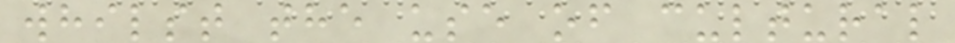whilst the use of cultural
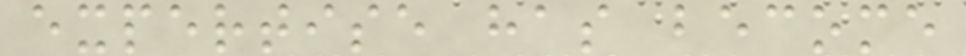expertise has become
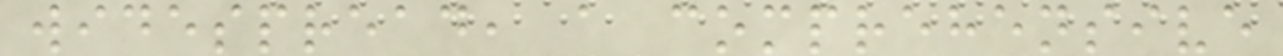widespread, a comprehensive
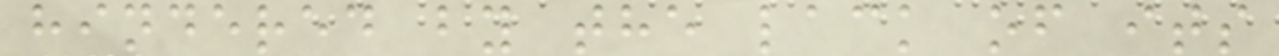hindered by the lack of its
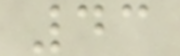43
